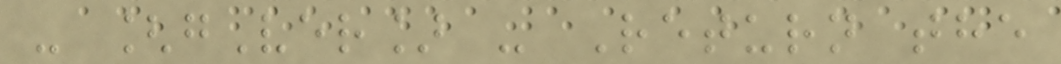- [gVer] - Return the
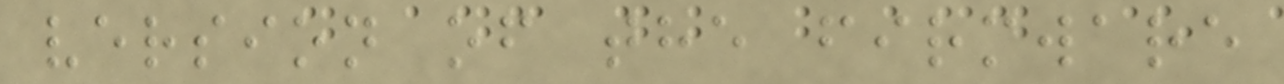version of the firmware
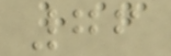76
